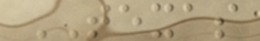TEXAS
